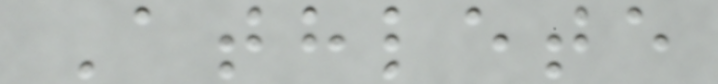Athlete
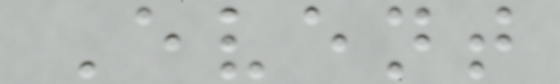Event
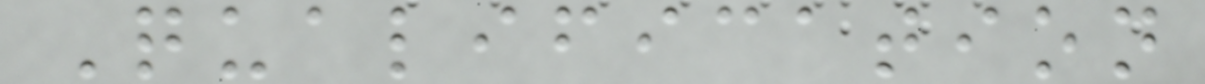Qualification
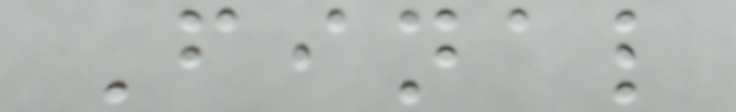Final
